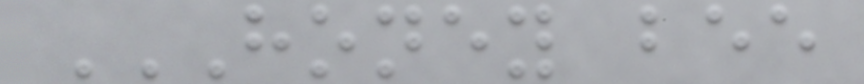HONEY BEE
